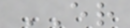ER
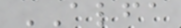ALFA
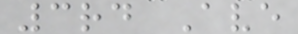3rd Ave
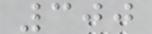300
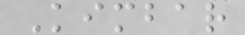Kimbar
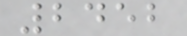2452
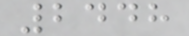2448
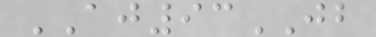AJ93JB
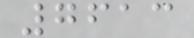7613
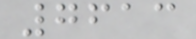7613
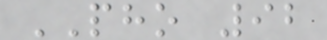PHO 92
